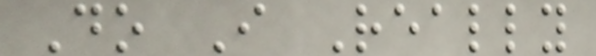Do I Really
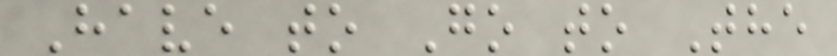Have to Go to The
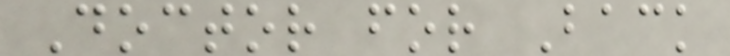Doctor for Back
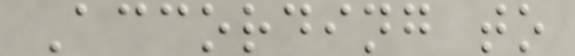According to
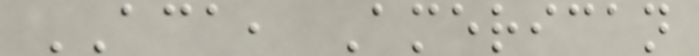ACA, American
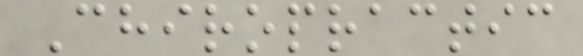Chiropractic
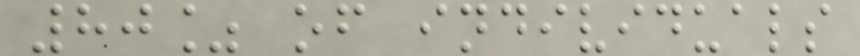80% of individuals
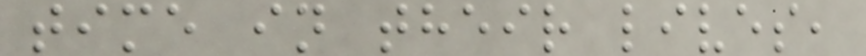time in their lives,
